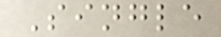Single
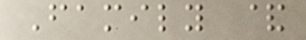Family &
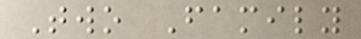Two Family
